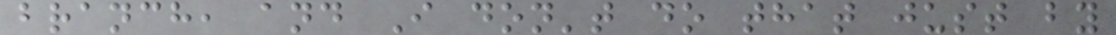branch, and I don't do that just by
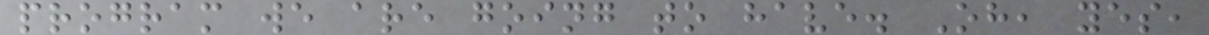program we are going to have. Oh, yes,
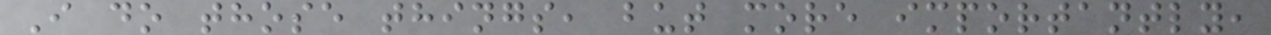I do those things, but more importantly,
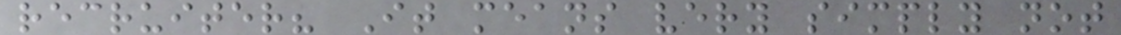recruiter? It means very simply not
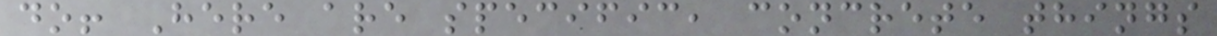do! Here are specific, concrete things
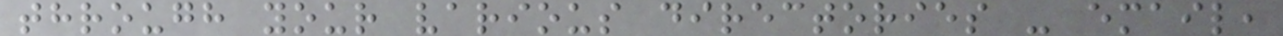through your various directories - email,
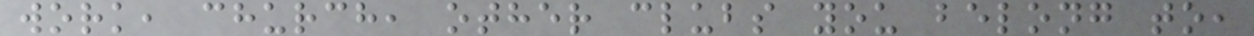work, church, other clubs you belong to,
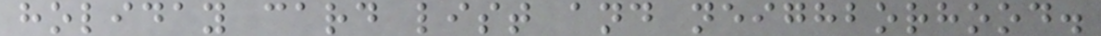holiday card list and neighborhood.
